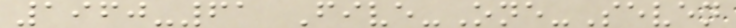1960-61 Five-One-Seven
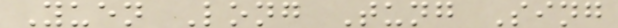Yuen Long Tung Sing
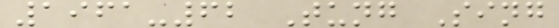1961-62 Tung Sing
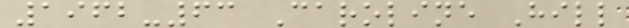1962-63 Caroline Hill
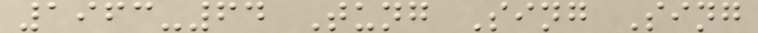1963-64 Tung Sing Sing
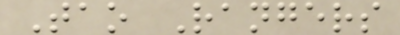Tao Rangers
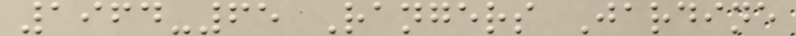1964-65 Rangers Jardine
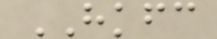HKFC
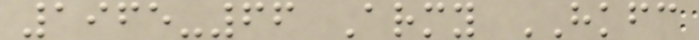1965-66 Army HKFC
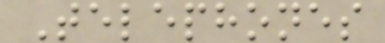Telephones
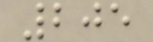205
